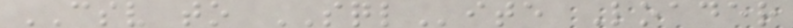CSV to SQLite Loader
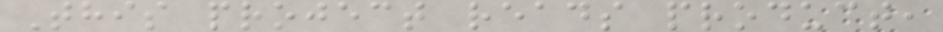This project reads product,
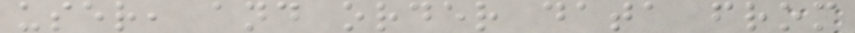user, and order data from
